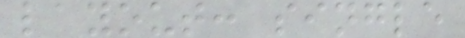layout: single
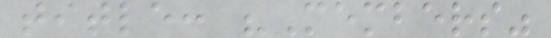title: "Members"
